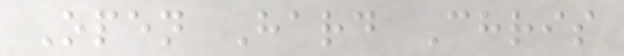Open Hard Chris
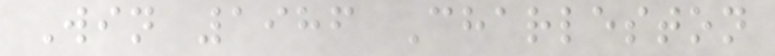Win 1986 Charleston
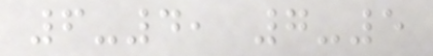6-4, 7-5
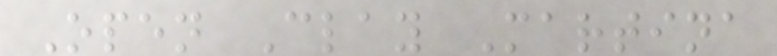Open Clay Martina
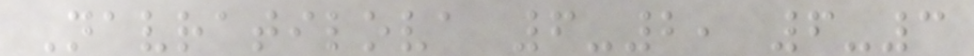Navratilova 6-2, 6-3
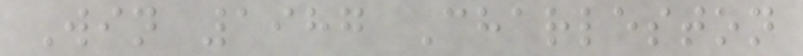Win 1987 Charleston
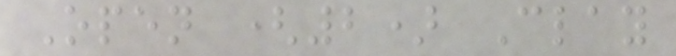Open (2) Clay
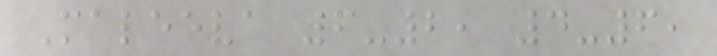Maleeva 6-2, 4-6,
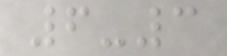6-3
